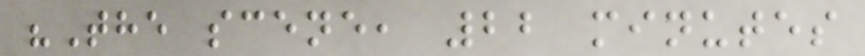"The scene, 22 minutes
